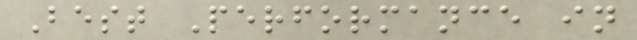Best Performance in
